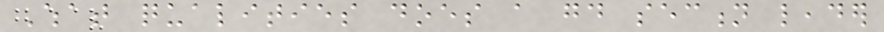What qualities does a good section leader
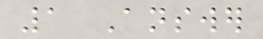1 Answer
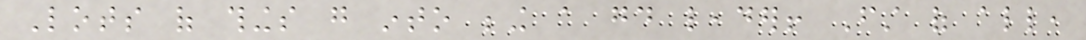Lots of things go into being a good leader! First of all,
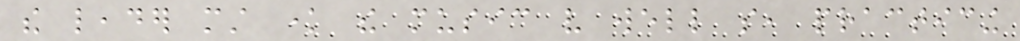the leader must know the music very well so, practicing
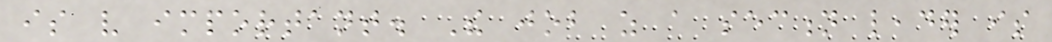is very important. The job as a section leader is
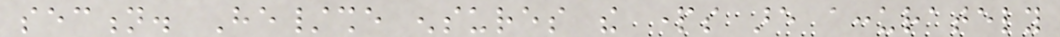section. He/she ensures the parts are accurately
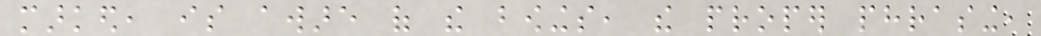marked, is aware of the bowings, the proper phrasing,
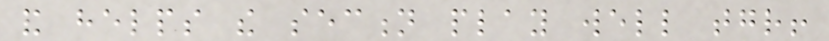and helps the section play well together!
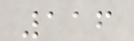116
